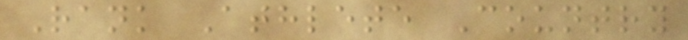Rank Athlete Country
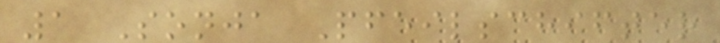1 Sonja Pfeilschifter
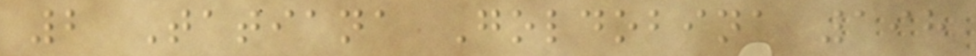2 Tatiana Goldobina 198
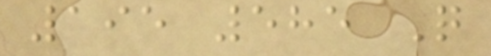195 585 Q
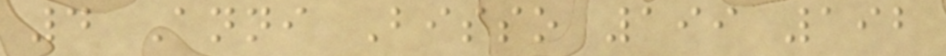4 Anni Bisso 199 192
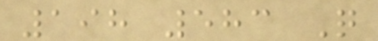198 583 Q
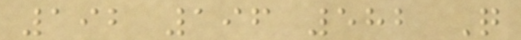192 196 582 Q
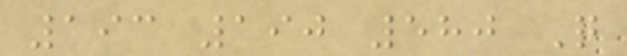193 190 580 Q
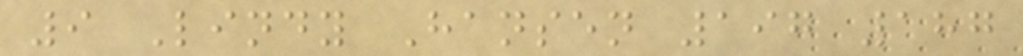9 Lindy Hansen 197 187
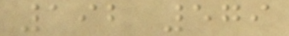192 579
